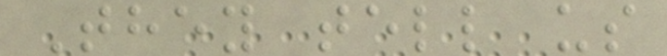They tell us
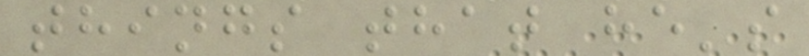things that he's
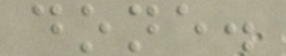done.
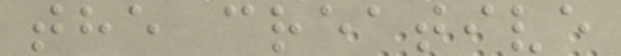the creative
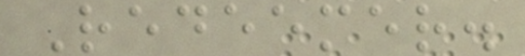Redeemer.
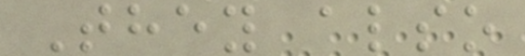They also
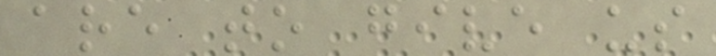are to give us
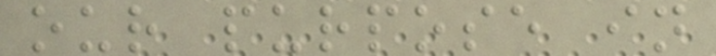our purpose in
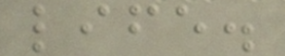life.
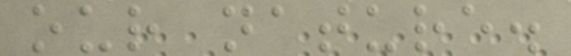our nature.
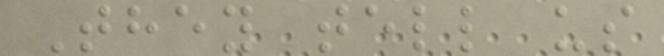They tell us
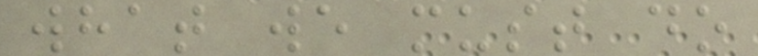what we must do
